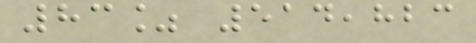83% 514,823
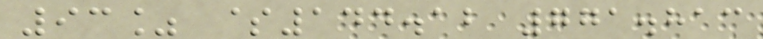93% $144.12 771.813
